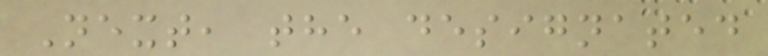Next, the designated
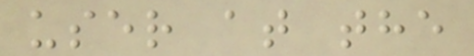user at the
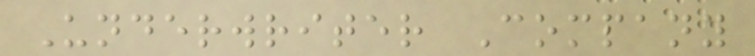Underwriter Company
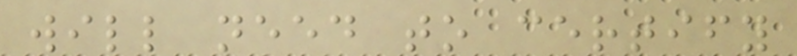will need to certify
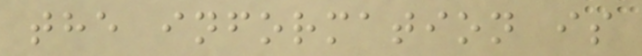the information is
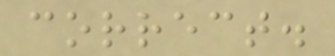correct.
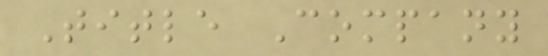Title Company
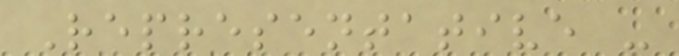Representative -
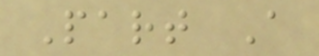Part A
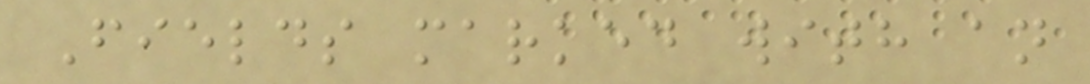Fields marked with an
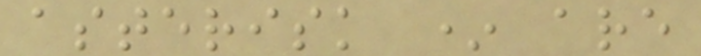asterisk * are
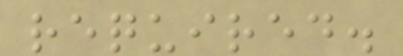required.
